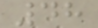48
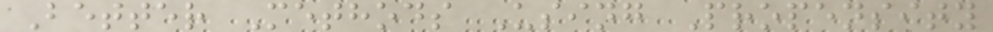Better Methods Using Propensity
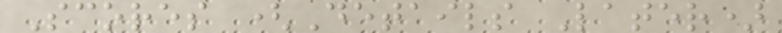Scores (Details Later)
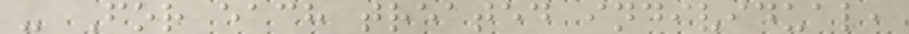- For each treated individual,
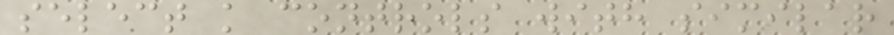select k controls with similar
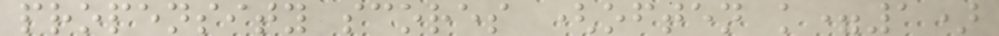propensity scores (often k=1)
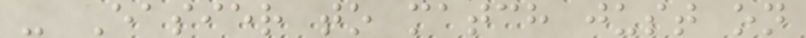- Easier to match just on
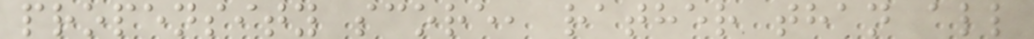propensity score, rather than all
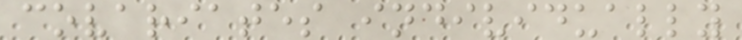covariates individually
